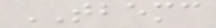TBEMC
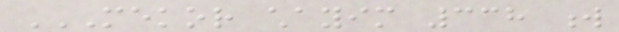MEKOR CHAYIM 338 W
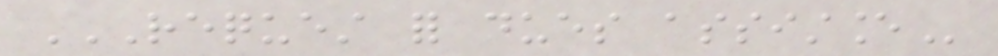REQUEST FOR DUES ASSISTANCE
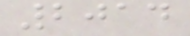2014
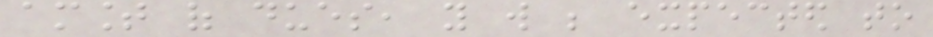amount of dues, you will be expected to
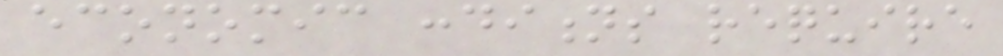economic conditions require
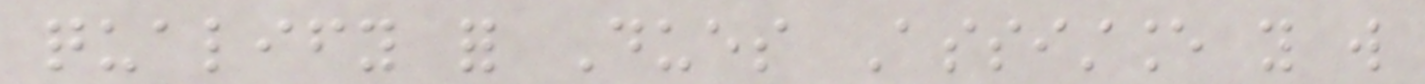qualify for Dues Assistance you will
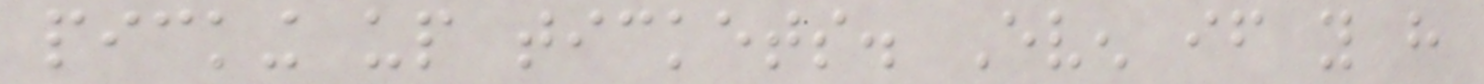picking up tickets. Even if you have
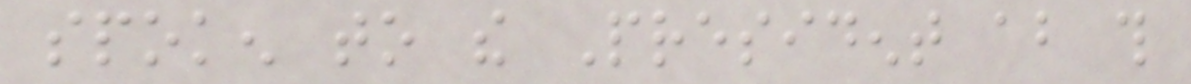spoken to the President about this
